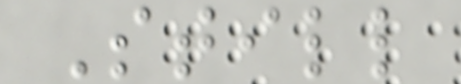Still
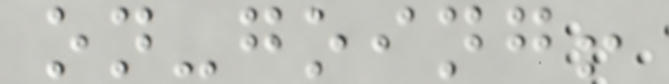on-going!
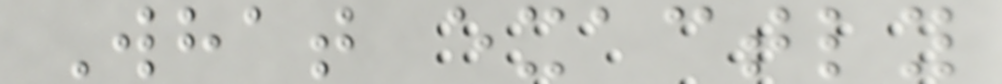What exactly
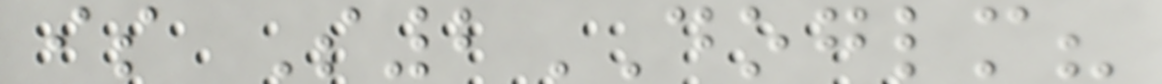is S2DOGLM?
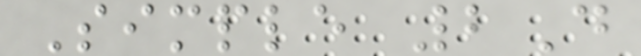Simple 2D
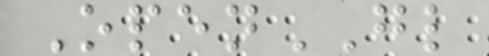OpenGL
